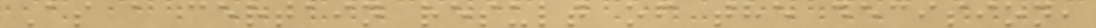As a certain result of the decision,
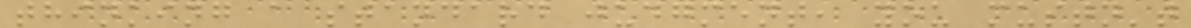thinking a standard judgment, you mustn't
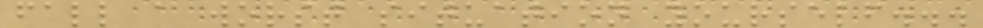fall a worst situation yourself...
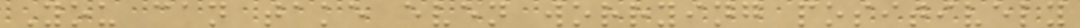You can take even worrying positively
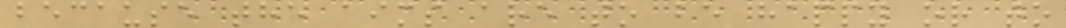because the aims are to be happy or to
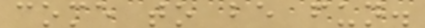come to be fun.
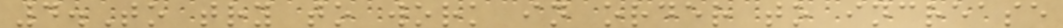4.To try to work in order to increase
